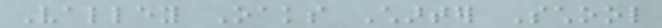Valley Oaks Charter School
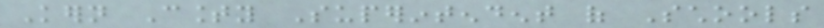Kern County Superintendent of Schools
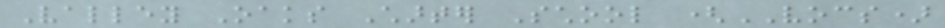Valley Oaks Charter School (VOCS)
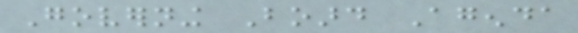Governing Board Agenda
